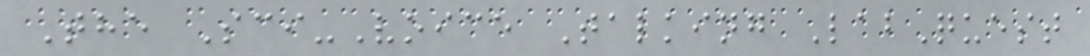The Sci-Voice Talking LabQuest
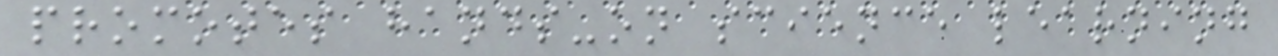promotes hands-on science learning
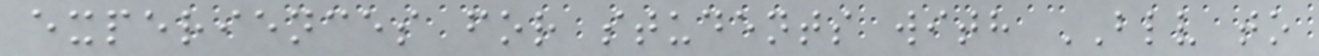experiences for students with BLV to
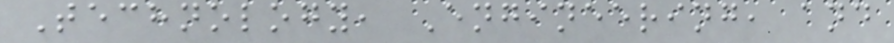Technology, Engineering, and
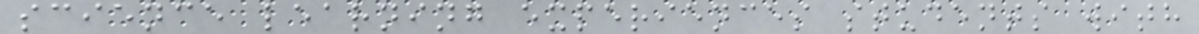science learning experiences students with
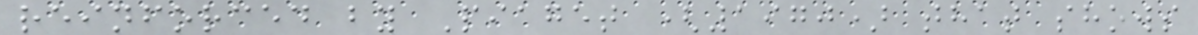reinforced by Piaget (1970) that shows
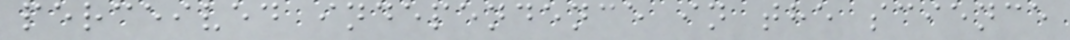perceived independence in the science
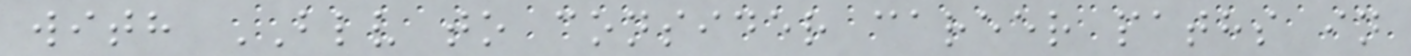with BLV to consider career paths in
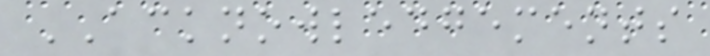ACKNOWLEDGEMENTS
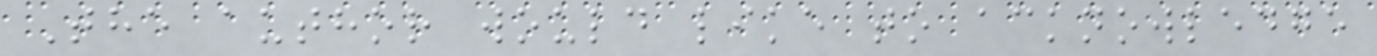The author would like to acknowledge
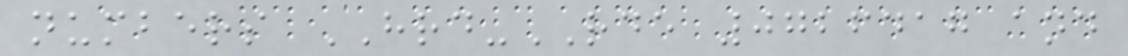numbers HRD-RDE 0726417 and
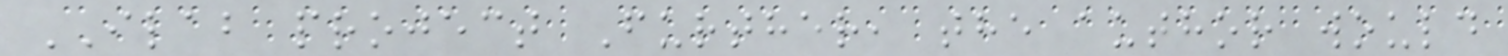ILAB project Further, the author would
